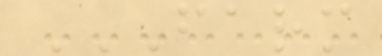FARM
